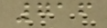716
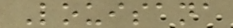Louisana
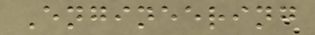Engineering
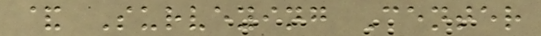& Surveying Center
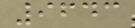9643
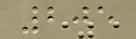205
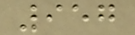957
